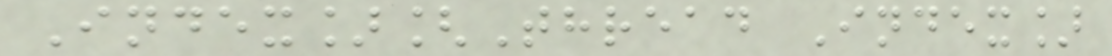Index][Thread Index]
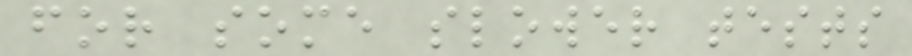for some slower tests
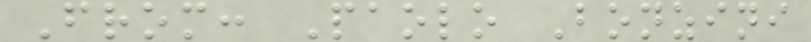From: Paolo Bonzini
